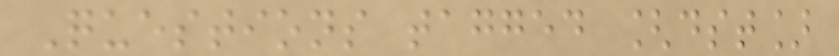Questions tagged [dst]
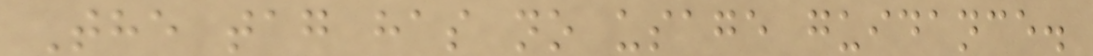The tag has no usage guidance.
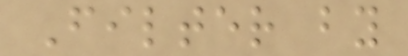Filter by
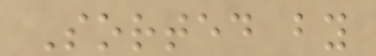Sorted by
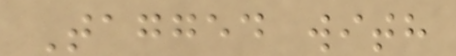Tagged with
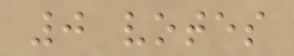0 votes
